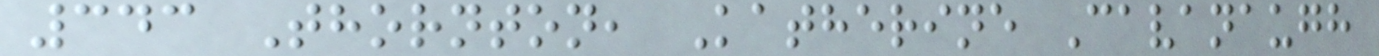343 Thornton, Katherine Cavanaugh
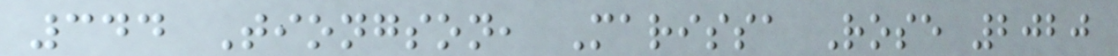344 Tiongson, Marissa Rose 2020
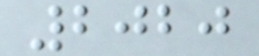2020
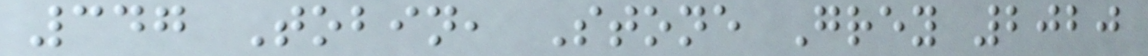347 Tobin, Stone Grey 2020
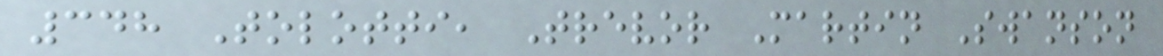348 Tolotti, Trevor Martin Swanson
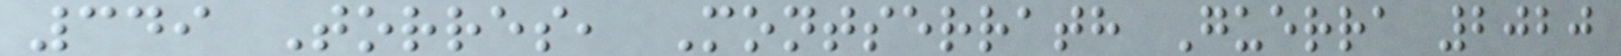349 Torres, Montserrath Guerra 2020
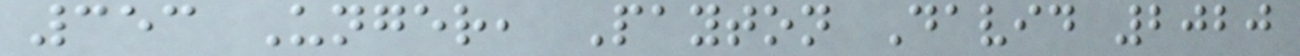353 Unger, Payton David 2020
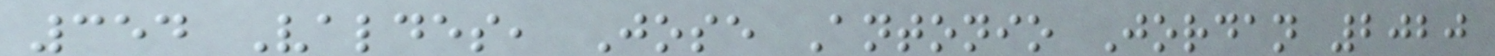354 Valdes, Jose Antonio Jordan 2020
